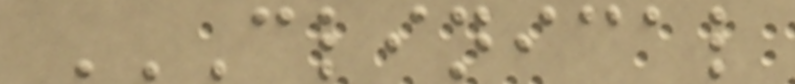CLINICAL
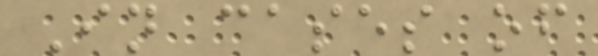In cases of
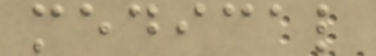medical
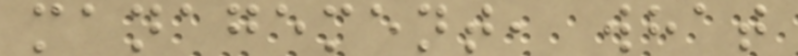management, what
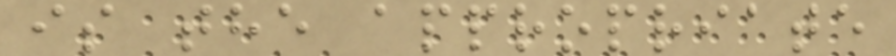is the appropriate
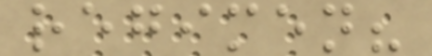regimen?
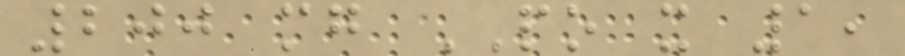200 mg PO x 1,
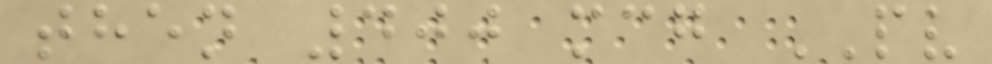then 400 mcg PV
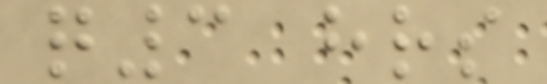q3 hrs
